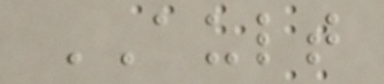AULT
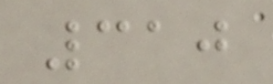310
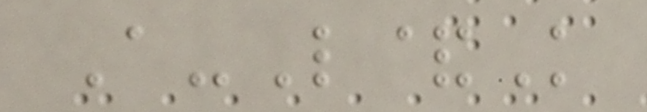A-L&K
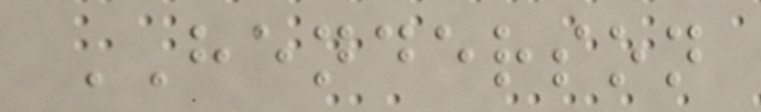HENDERSON
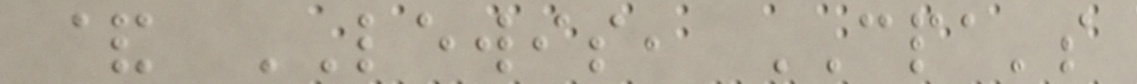& LEWIS, CPA's
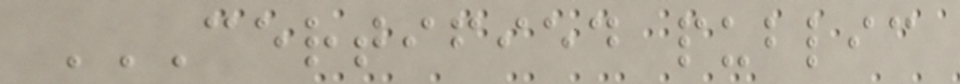CERTIFIED PUBLIC
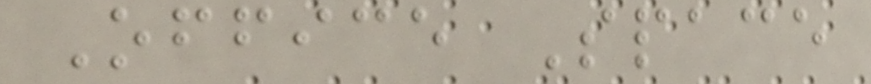Office Space
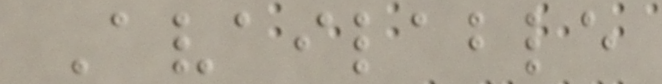Available
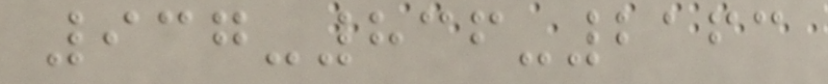937-836-2163
